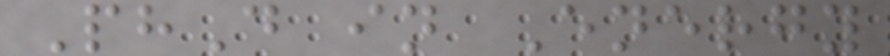PhD in Energy
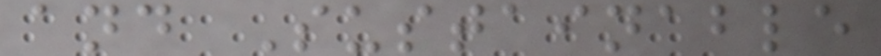and Sustainable
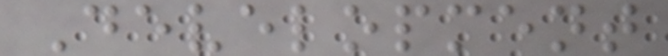Development
